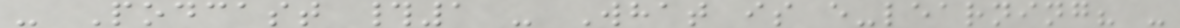- Podcast #1 - What is e-learning? -
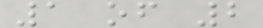1 of 2
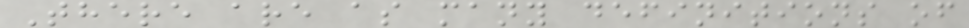There are as many definitions of
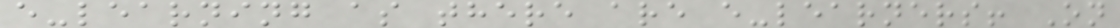e-learning as there are e-learners! On
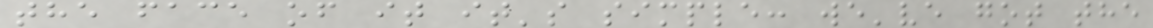the face of it it's simple: we've got the
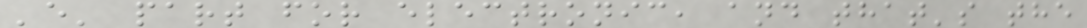'e' part for electronic, and that's the
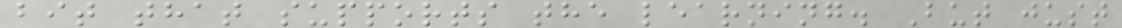bit that supports the learning. But just
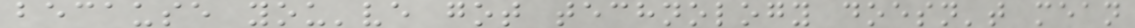because you've got technology doesn't mean
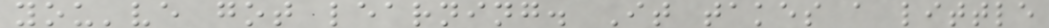you've got learning. It takes a little
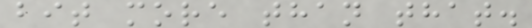bit more than that.
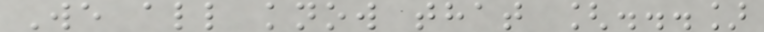We all know that [...]
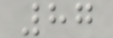87
